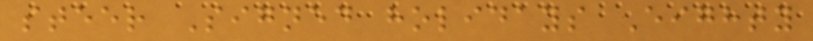steer Signed holidays Eighty
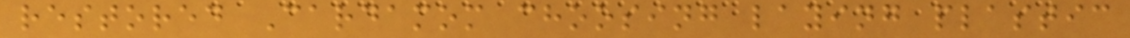restored Cardamom choosing laying plastic
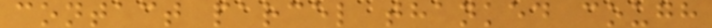contact parcel thanked cough
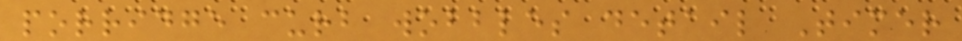porridge curb wobbles detail Timer
